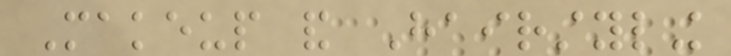Makeup and Hairstyling
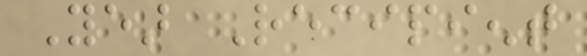Year Recipient
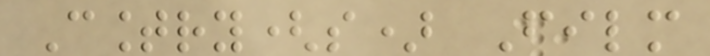Country(s) Film
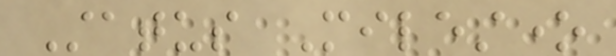Status Milestone
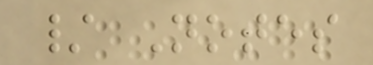/ Notes
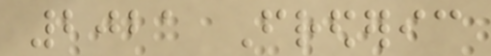2021 Frederic
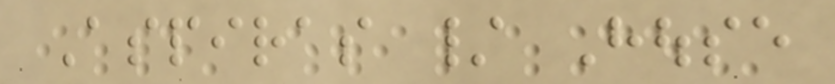Aspiras / House
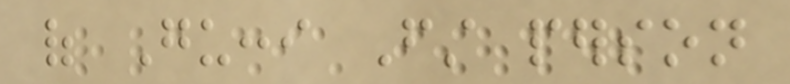of Gucci First person
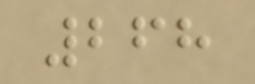268
